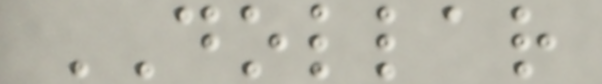DOLLAR
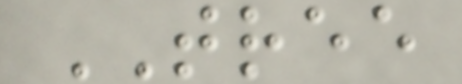TREE
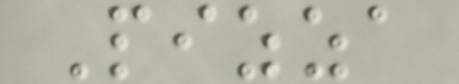Pizza
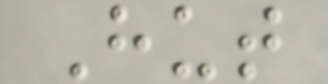Hut
